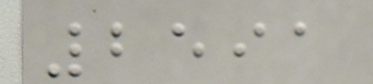2591
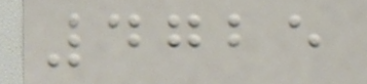4725
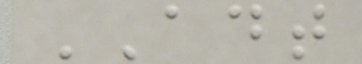ADT
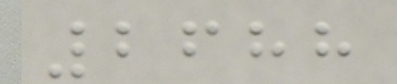2688
